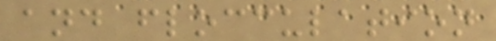and flocculation
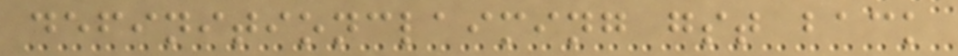definitionclaiming gst back
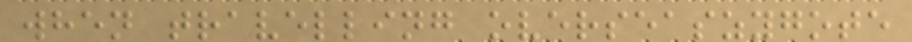when travelling overseaszygote
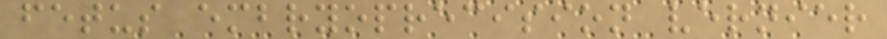fetus embryoprecision vernier
